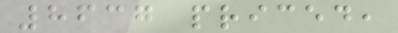8637 priced,
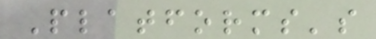Platforms's
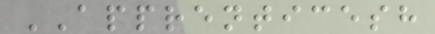APPRENTICESH
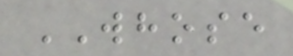WHOSE
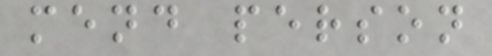mend person
